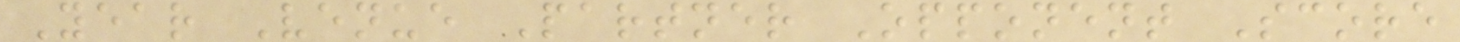Year Venue Partner Opponent Score
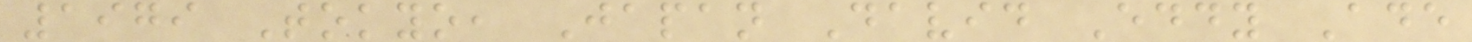1979 Tokyo, Japan David Eddy Ade
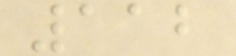112
